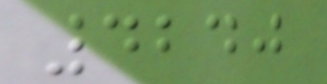4240
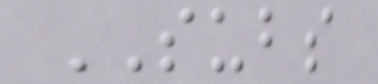SUBS
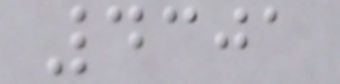4301
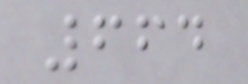664
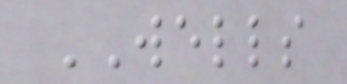WELLS
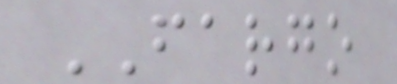FARGO
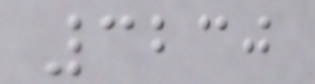3230
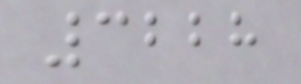3228
